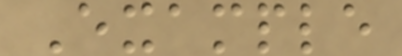Example
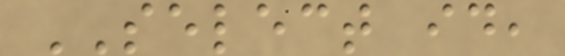SELECT id,
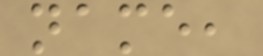name,
